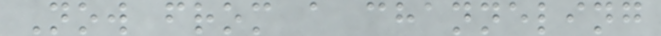Now from a channeling
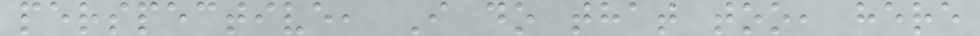perspective, I do that too, here
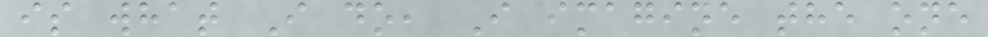is what I do, I imagine the one
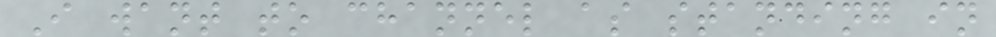I want to channel as standing in
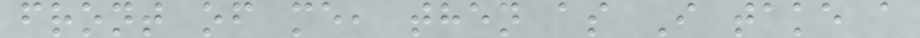front of me, then as I take a
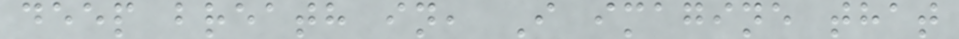deep breath in, I imagine that
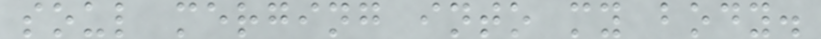soul merging into my body.
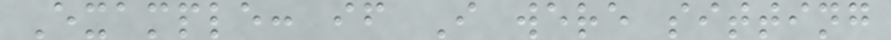Example: if I were sitting
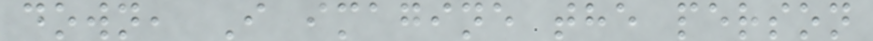down, I imagine the person
